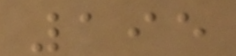195
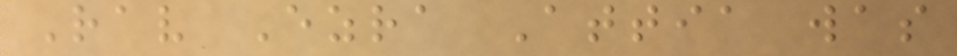Rav Ezra Attia was
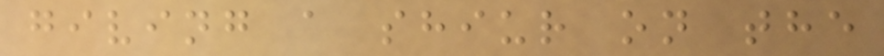giving a shiur on the
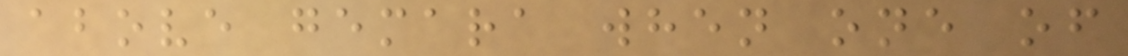above gemara when one of
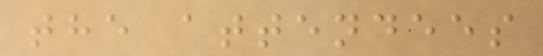the attendees
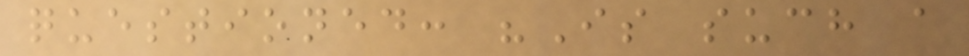questioned: "Is such a
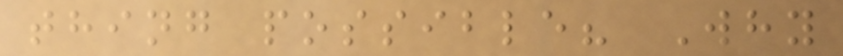thing possible? Why
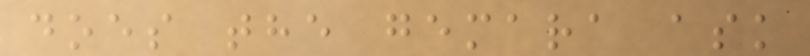does the gemara ask
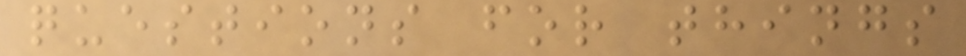questions for things
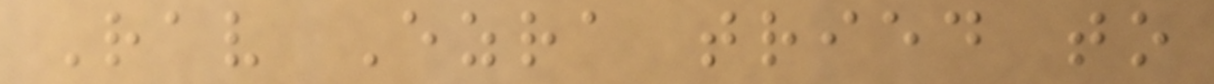Rav Ezra tried to
